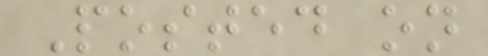Posted on
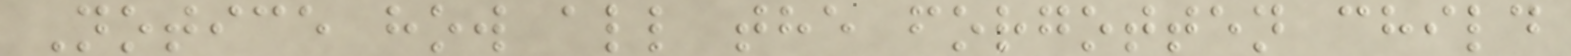Notice how all the forgotten child
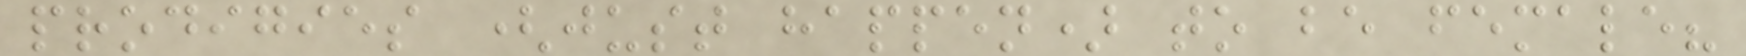prodigies (just happen) to be female?
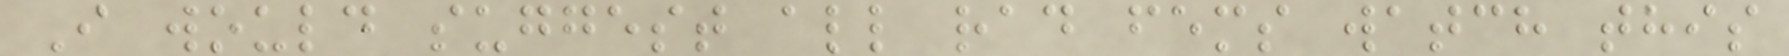I would suggest all rad fems watch this
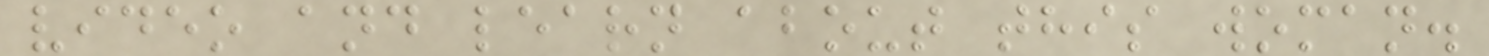video and learn about this woman.
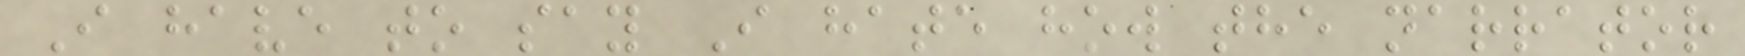I have to say I hate how the narrator
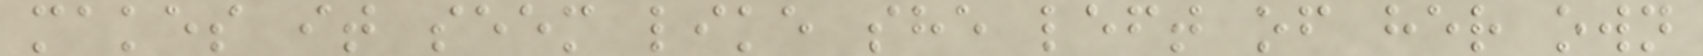makes it seem like she left of her own
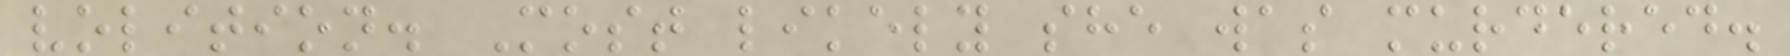volition. Most likely she was murdered.
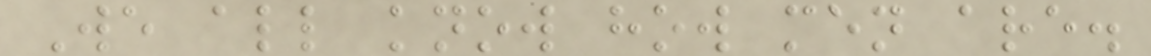We all know how men are.
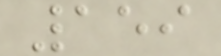159
